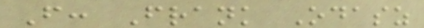From: Frank Odasz
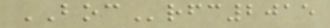BOCrfc2015
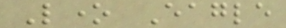Lone Eagle
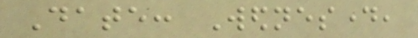Date: Wednesday,
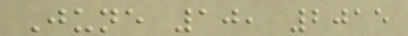June 10, 2015
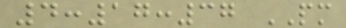4:17:37 PM
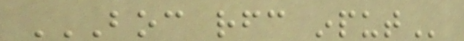BOC RFC INPUT
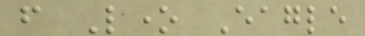from Lone Eagle
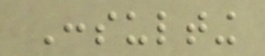Consulting
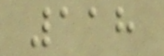118
